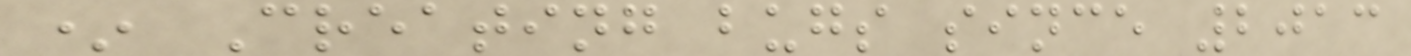* Creating bugs since 2013
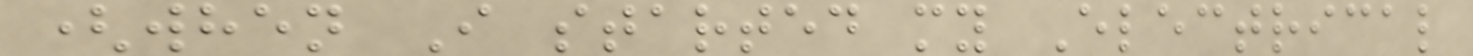(when I started my Electrical
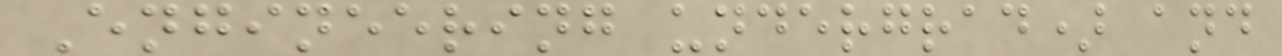Engineering undergrad) and
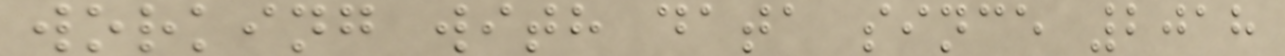working with data since 2018
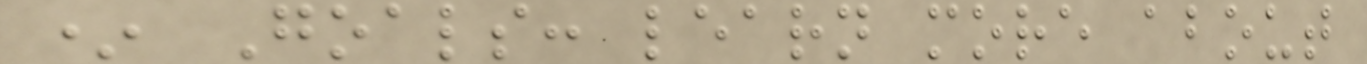* Goals: learn more about
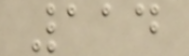114
